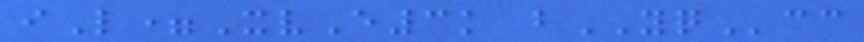iL=XvE3k bYQcc
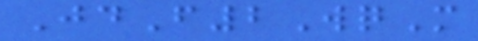JdF2WqM
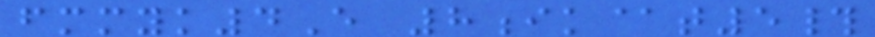fmmyk4E 8ik@t5#
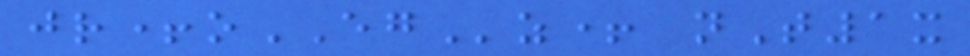jr+oEGz+ nT1x
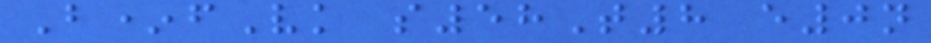B*fVk s58T8 e0n
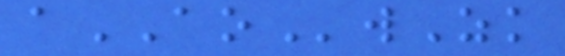aAOwZk
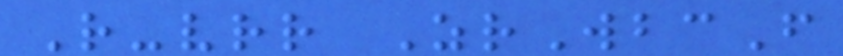R-vrr ZrWbcF
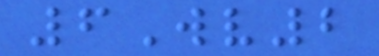6Wv2
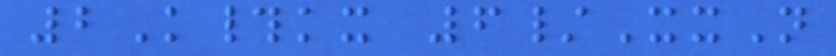2K#kx 6/XxN
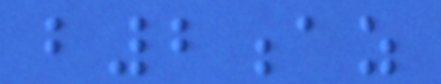b2az
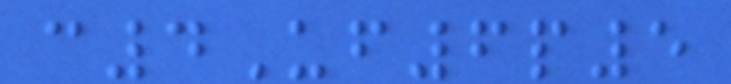c4Uf6p5
